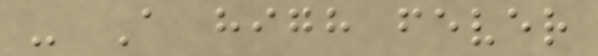- A high fever
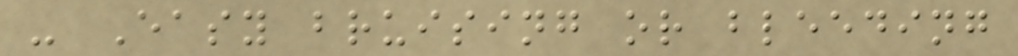- Easy bruising or bleeding
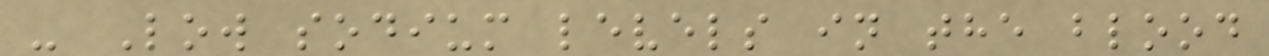- Low sodium levels in the blood
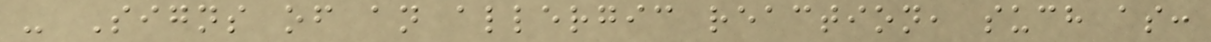- Signs of an allergic reaction, such as:
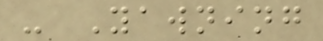- Yawning
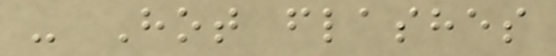- Hot flashes
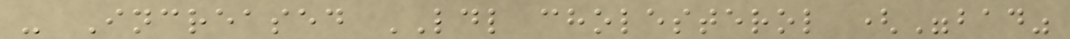- Increased LDL cholesterol ("bad"
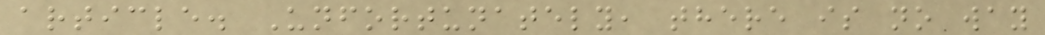article. Unfortunately, there is no way
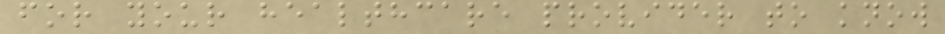for your healthcare provider to know
